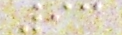93
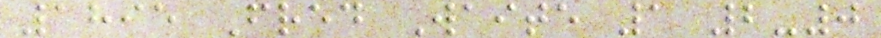1895 Fred Waite 1 2-0
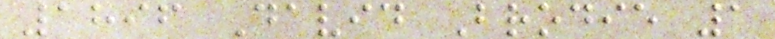1896 David Brodie 1
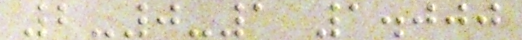2-0-1 1.000
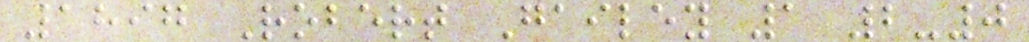1897 Robert Gailey 1 2-0
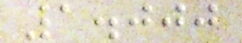1.000
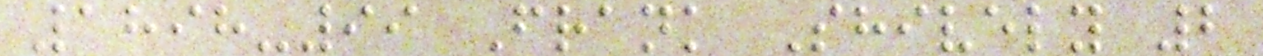1898-99 Frank Shively 2
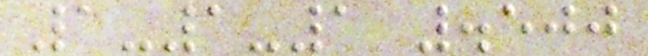1-1-1 .500
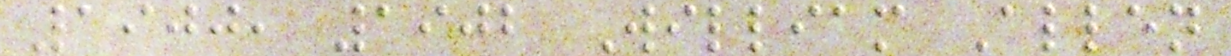1900, 1902 William Allen
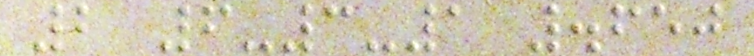2 6-3-1 .650
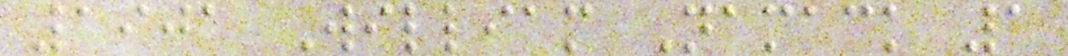1901 William Namack 1
